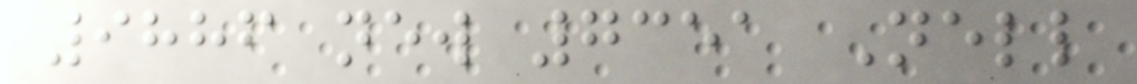9886 new 7351 Nell
